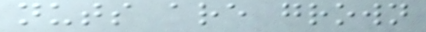nuts are grown
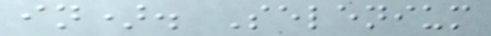in). Selenium
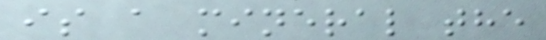is a mineral the
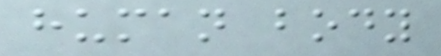human body
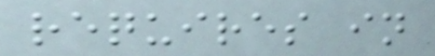requires in
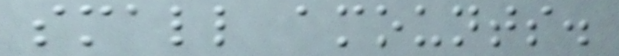small amounts.
